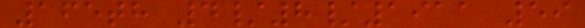165th 4/8/1911 59
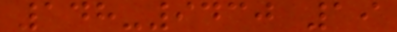148-9430 19
